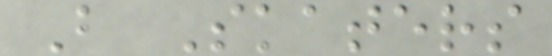B Skaters
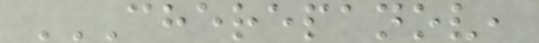CHEREPANOV,
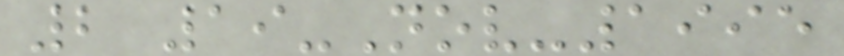2 19-Nov-1995
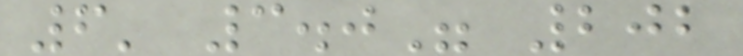6' 3.0" 202
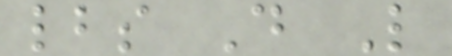lbs D L
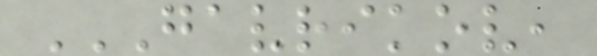GAVRIKOV,
